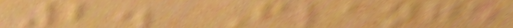2. Flange
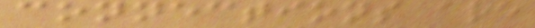connections are
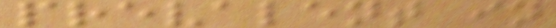prevalent in
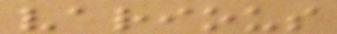various
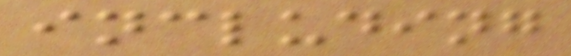including
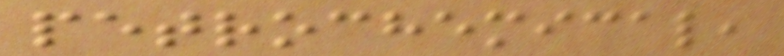petrochemical,
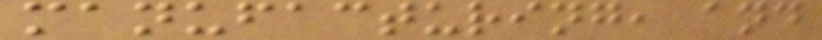manufacturing, and
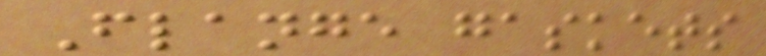Flange gaskets
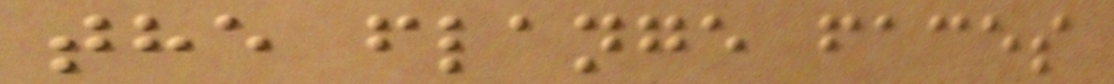the flange faces
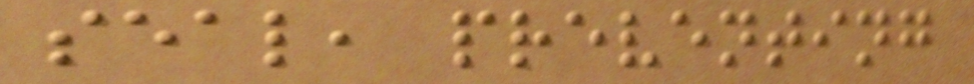seal, preventing
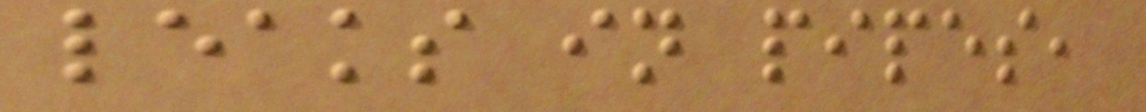leaks in pipes,
